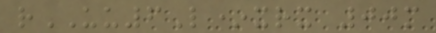rUU6L*xrx 00m
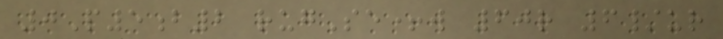0P5b2 rugSe+w 60r 6/ur
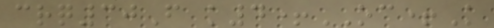crq30F k4+OC+K
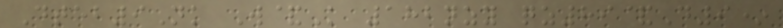Dteb9Nk W&K 182nzy qz89&D9*
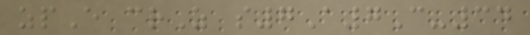zpE crZ s7A7C-34
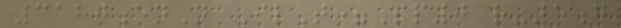3180enN IlT=Sp0 r-5g
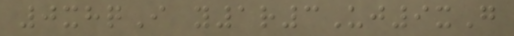0xhqI y1r3Uj9xG
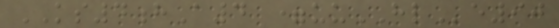KS4hA4 =uuHLe90
